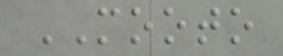MOOTO
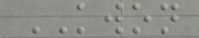KWON
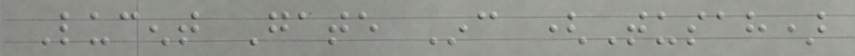Lucent Gate Inc (Tusah)
